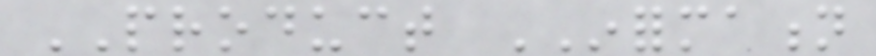PRODUCT INFORMATION
